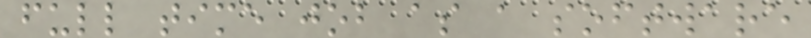full time job as a software
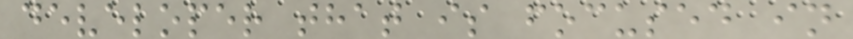developer that is focused in
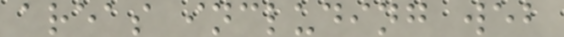areas including web
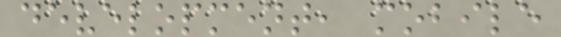development, mobile
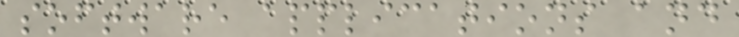software applications and
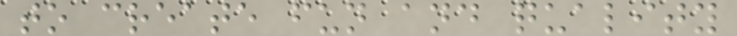to create fun and quality
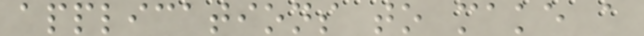applications to make a
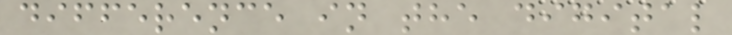difference in the digital
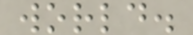world.
